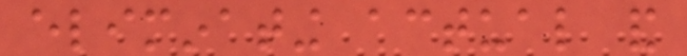eliminating actual and
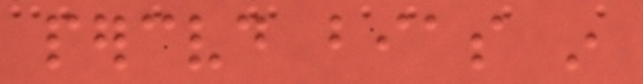perceived bias in
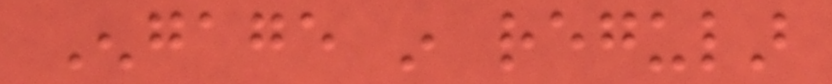Engage in regular
